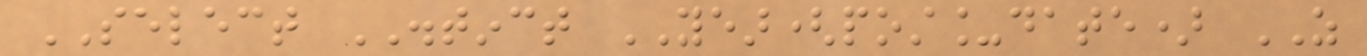SELECT DISTINCT YEAR(post_date) AS
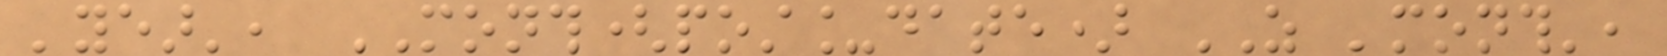'year', MONTH(post_date) AS 'month',
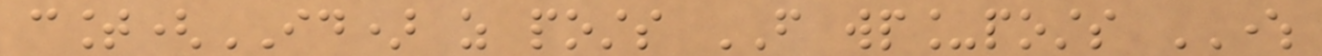count(ID) as posts FROM wp_posts WHERE
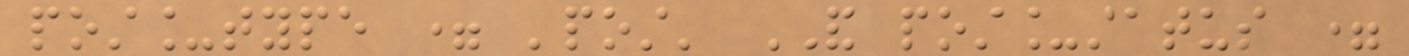post_type = 'post' AND post_status =
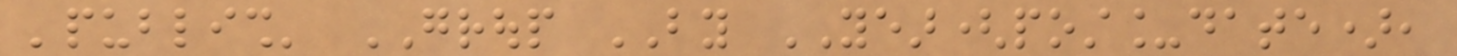'publish' GROUP BY YEAR(post_date),
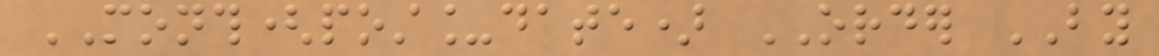MONTH(post_date) ORDER BY
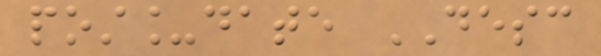post_date DESC
